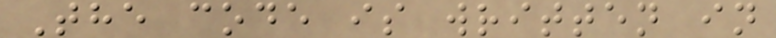The code is written in
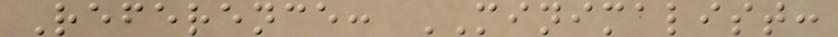Reference: MINIMALIST:
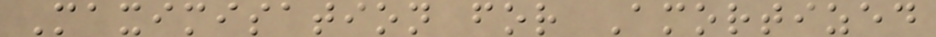Maximisation for Amortized
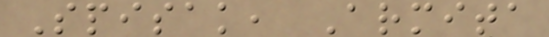Spisak, Armita
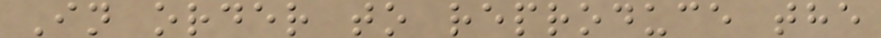In order to reproduce the
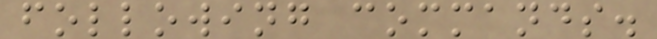following commands.
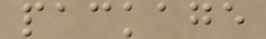package
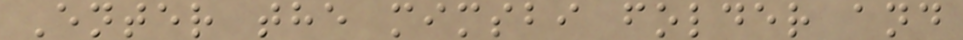Enter the mimsbi folder and
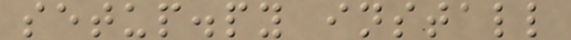setup.py install
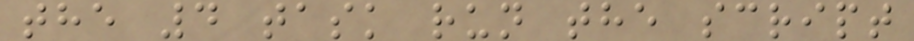the 4 task run the script
